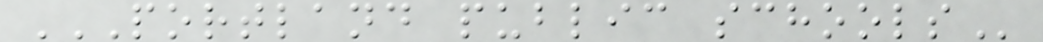PORTLAND PUBLIC SCHOOLS
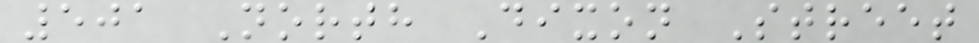501 North Dixon Street
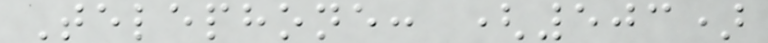Telephone: (503)
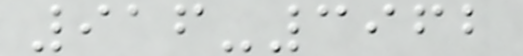916-3962
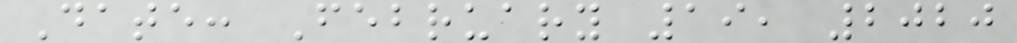Date: February 19, 2020
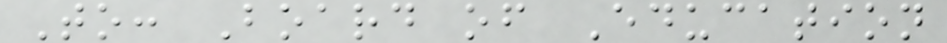To: Board of Education
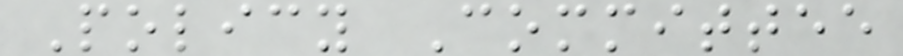Policy Committee
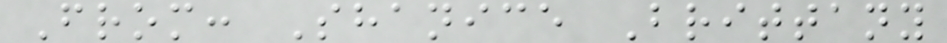From: Shanice Brittany
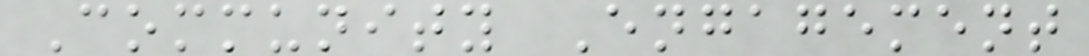Community Engagement
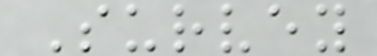Survey
